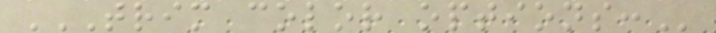TRIM COLOR OPTIONS:
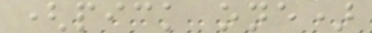(pick one)
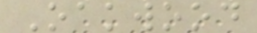Oakwood
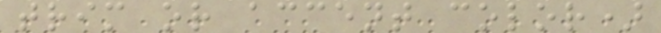trim or accent color)
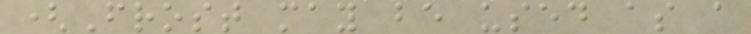(Frost may be used as a
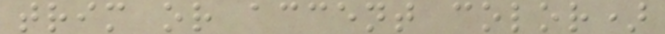trim or accent color)
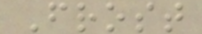Frost
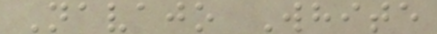Navajo White
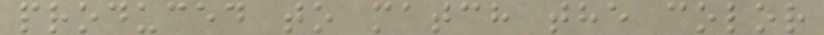produced to match the color
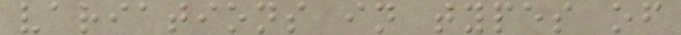variations in types of
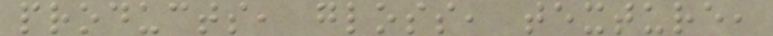products, gloss, texture,
